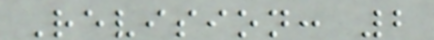Revision: 2
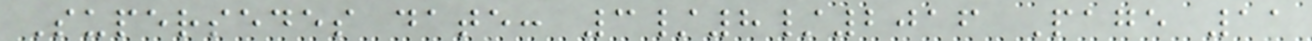Supersedes date: 3/8/2016 Page 11
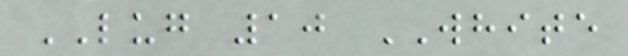LUG 10 WHITE
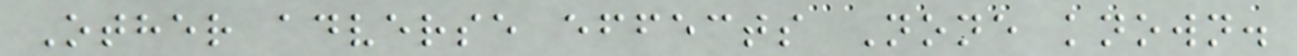Other adverse effects None known.
